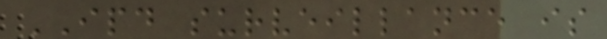IPD surveillance is
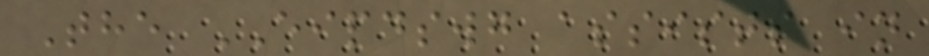The EIPDSWG assists in
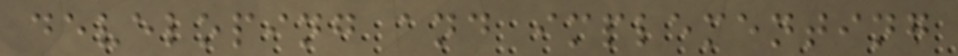developing and implementing
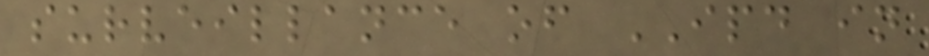surveillance of IPD in
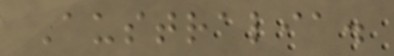Australia.
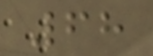68
